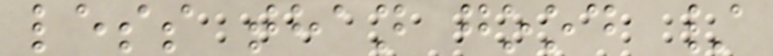less than good /
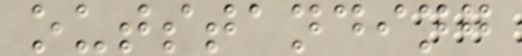outstanding
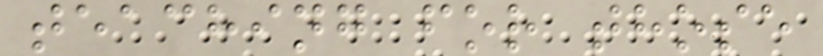teaching for those
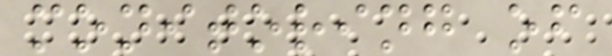monitoring of
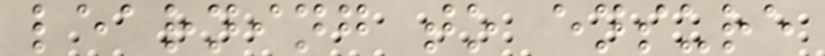learning to ensure
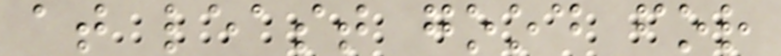at least good for
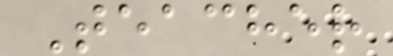Teacher
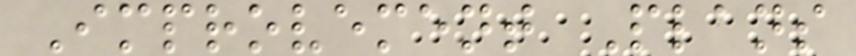Improvement Plans
